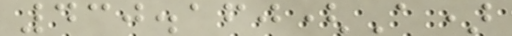430.160(A)
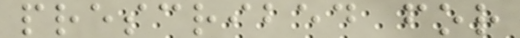prescribed for
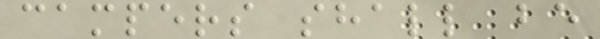campers shall be
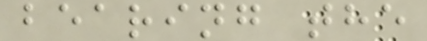bearing the
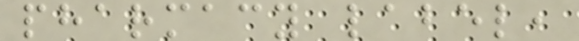pharmacy label,
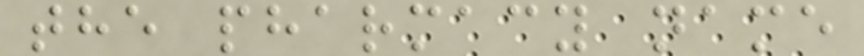the pharmacy name
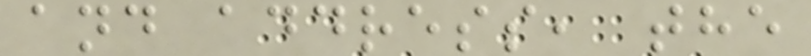and address, the
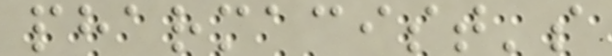pharmacist's
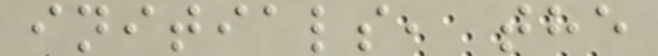initials, the
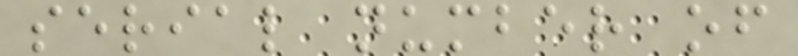serial number of
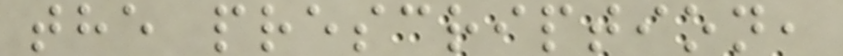the prescription,
